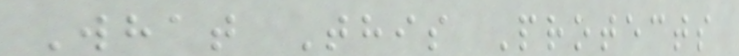What This Protects
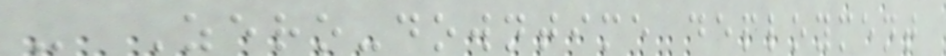- Zero-downtime deployment
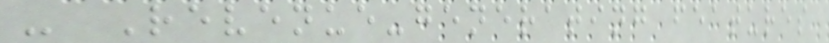- Revenue-generating features
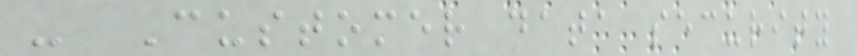- Customer data security
